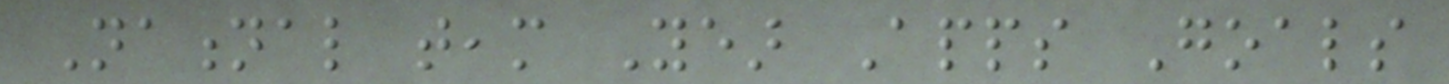National team Year Apps Goals
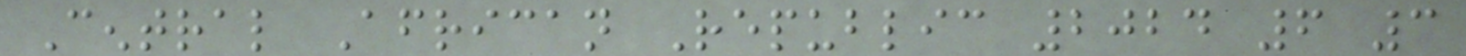Central African Republic 2024 6 3
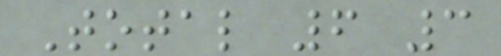Total 6 3
